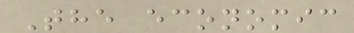The economic
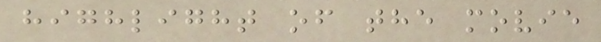highlight of the movie
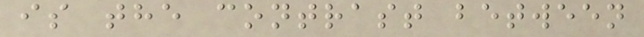is the contrast between
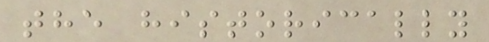the historically
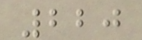220
